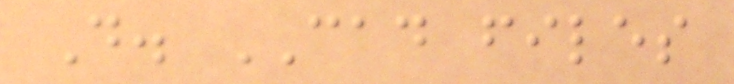D. CAD files
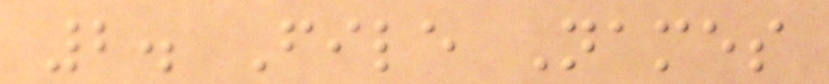2. File Names
